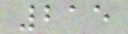215
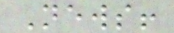News!
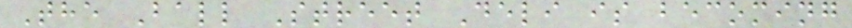The Ball Street Deli is becoming
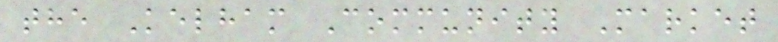the Kelham Community Market
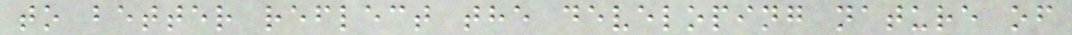to better reflect the developing nature of
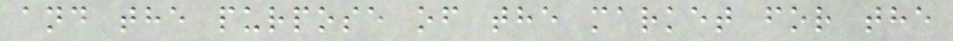and the purpose of the market for the
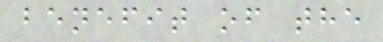benefit of the
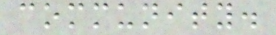community.
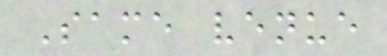Same venue
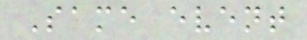Same event
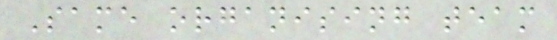Same organising team
